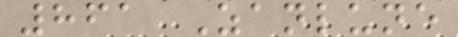861 Zanlune
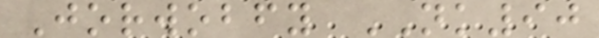Jorwobfy NK90
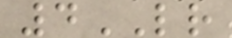4LR
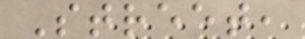Street,
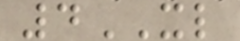4XL
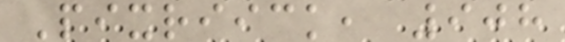Pixriick, 908
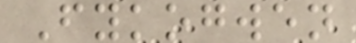Fykogwen
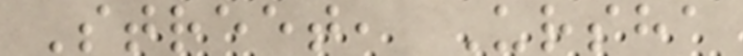Street, Ursha
